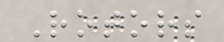Rotors
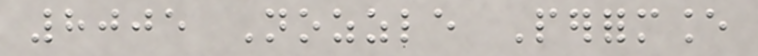8005 Nozzle Performance
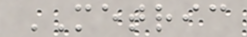METRIC
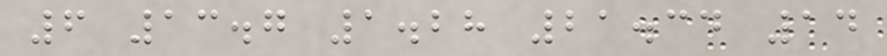6 13.7 1.28 21.34 14
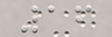16
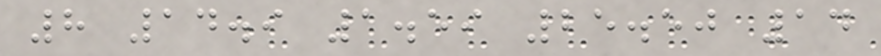8 14.9 1.59 25.50 14
